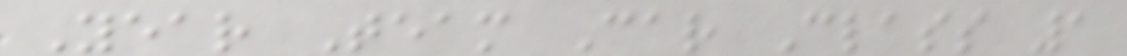Year Team Car Class 1
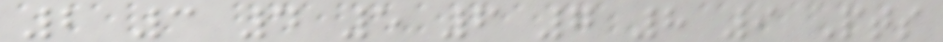2 3 4 5 6 7 8 9 Pts
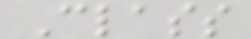Class
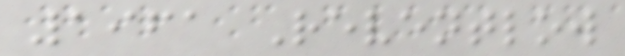1961 Reventlow
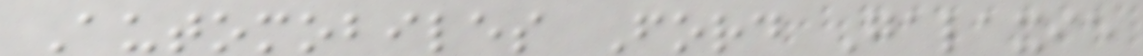Automobiles Ford Galaxie
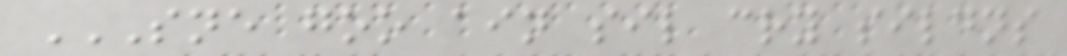SNE GOO AIN SIL CRY SILDNS
